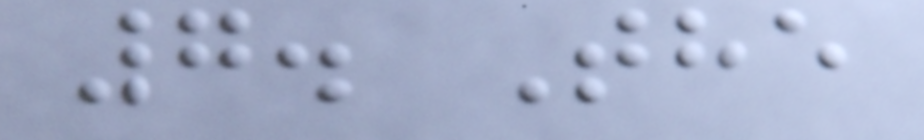7. The
